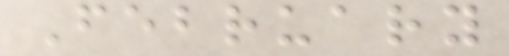February
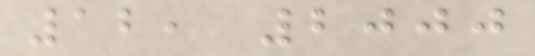12, 2000
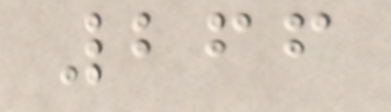266
